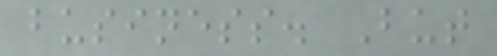business. But
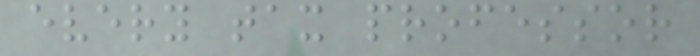every tax professor
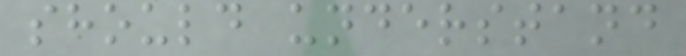should understand
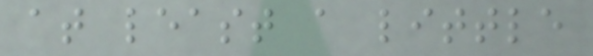at least a little
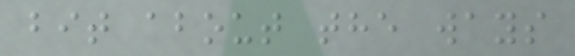bit about the ways
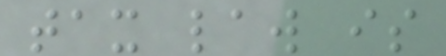tax law is
